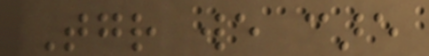Together we care
